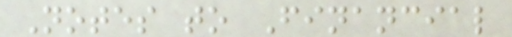Notes to Financial
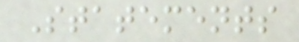Statements
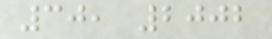30, 2002
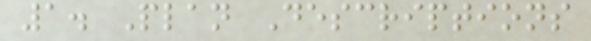1. Plan Descriptions
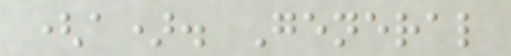(a). General
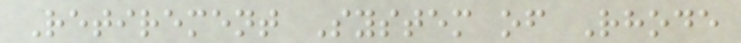Retirement System of Rhode
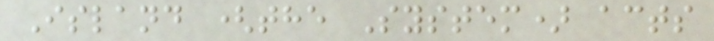Island (the System) acts
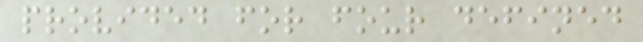provided for four defined
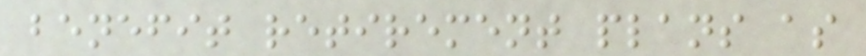benefit retirement plans as
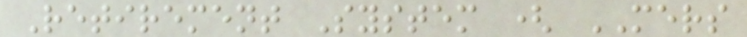Retirement System ( MERS
